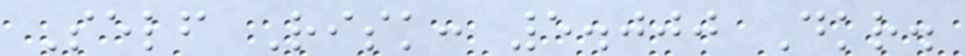Self Risk: 5.000 Dkr.
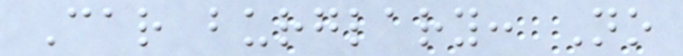Car burglary: No
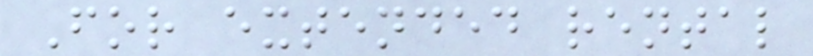For extended rental
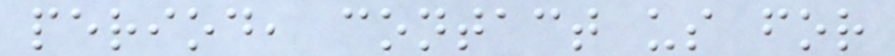period, contact us for
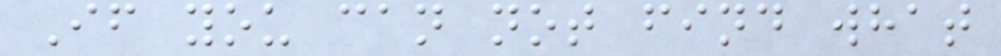If you can not find what
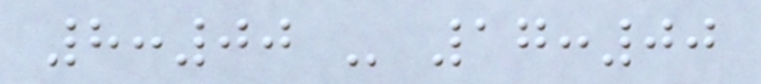8:00 - 17:00
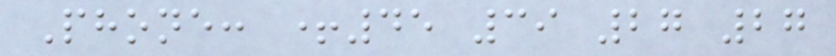Phone: +45 39 27 27
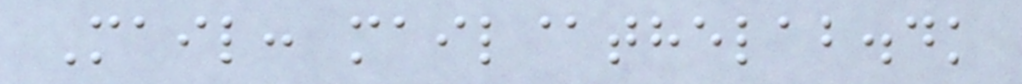Mail: mail@thelab.dk
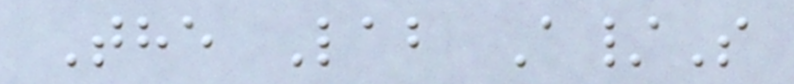The Lab A/S
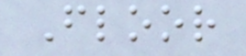Floor
